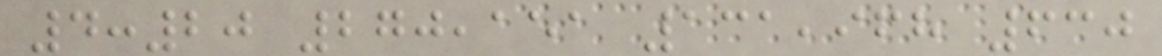4:20 270,151 131,968 630
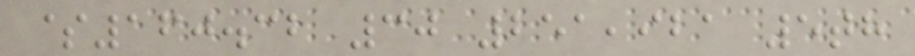$160.32 30 251,921 5th
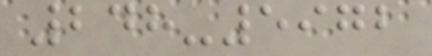248-5972
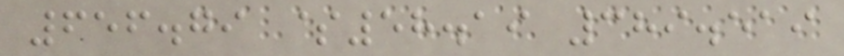656.79 $58.19 389.519
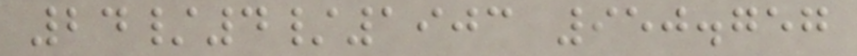24/4/1903 950.757
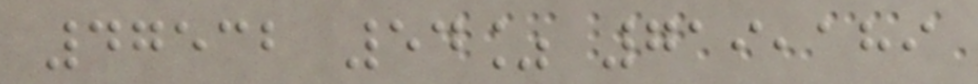47532 54% 719,189
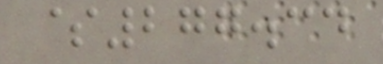$277.34
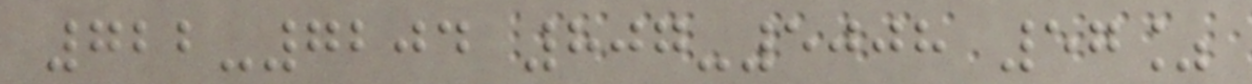722-7204 807-5008 57%
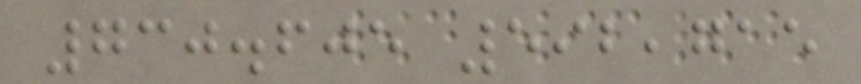730.605 592,715
